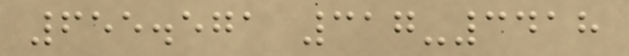655.571 317-3418
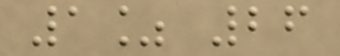1% 26
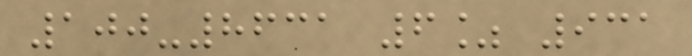100-8631 6% 931
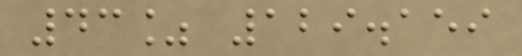43% 129.159
